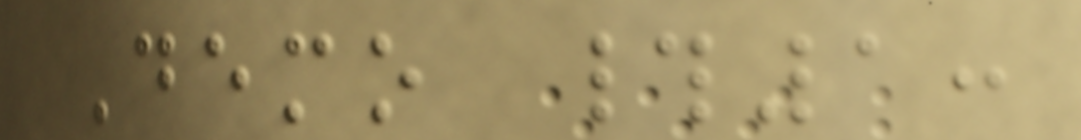Demo #1:
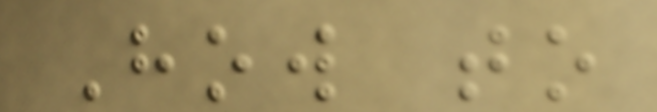How to
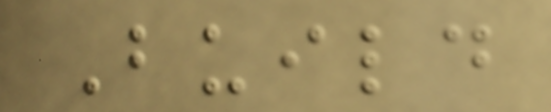Build
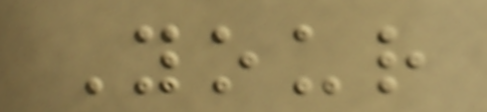Your
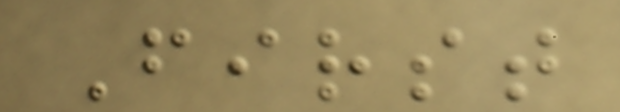First
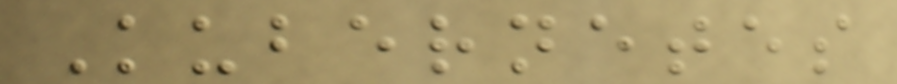Kubernetes
